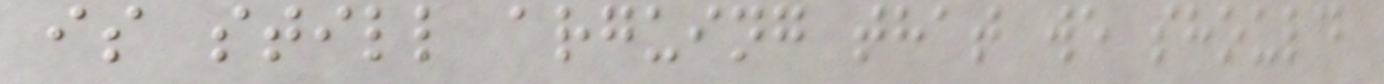is still arguing that we should
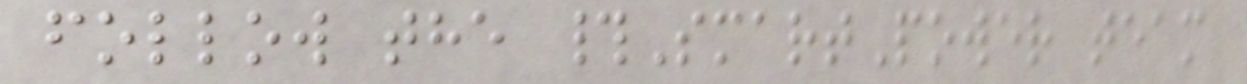follow the #SmartPower team
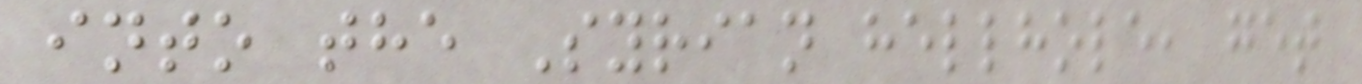into the Syrian hellhole, get
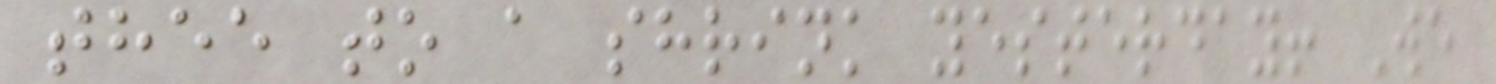thee to a shrink yesterday! We
